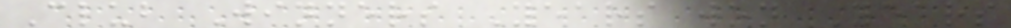Club Winners Years won Years
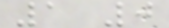1 0
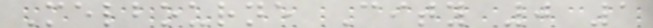Melbourne City 0 1
